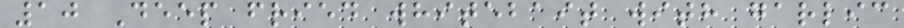10 Deep fried whitebait with garlic
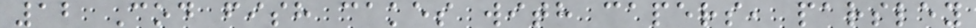12 Cod fish cakes with capers, parsley
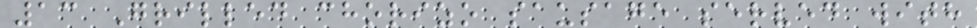13 Grilled chorizo sausage served with
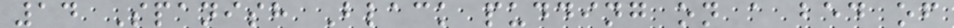14 Spanish Black pudding on a bed of
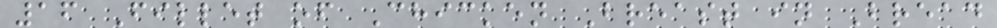16 Fillet of Chicken Breast in Bread
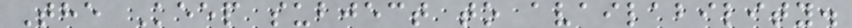The Keep subject to availability.
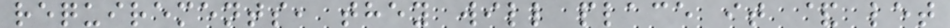requirements, they will place it & let
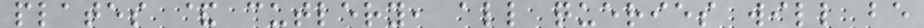plates & cutlery, all queries will be
